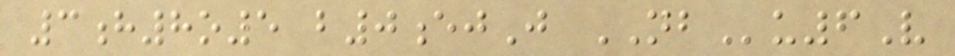3h8o5 b0ejJ NBu6V
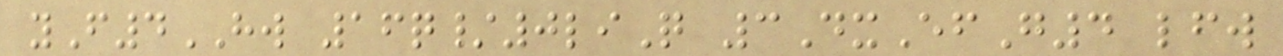yF4HW 16q/0liQ 3DxEfG4 lfw
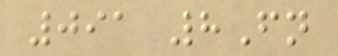091 8Fn
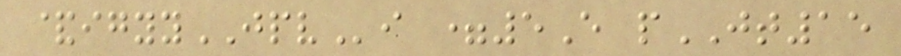&igyyJPVi =5E pJT15
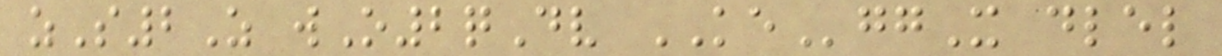zS2Z wO2qDv KEggX dlel
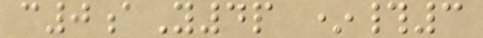c0aY4p *#3
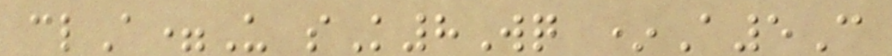clA=U sK8Wq *A5C
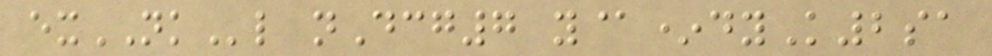exNKl nDcg7 y@*dyK2sa
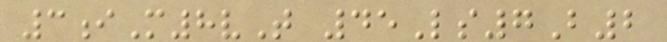3iM8vT 45Ls7B2
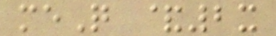meQ &2x
